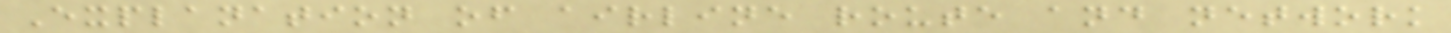Explanation of airline route and network
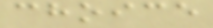choice
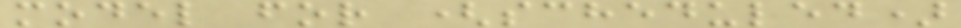model for (scheduled)
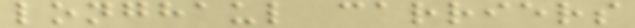longhaul carriers
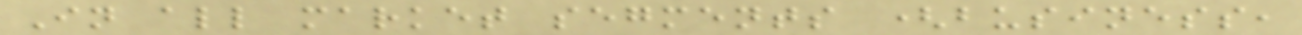In all market segments (business,
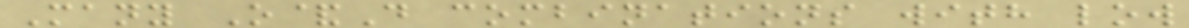Many O&D combinations with low
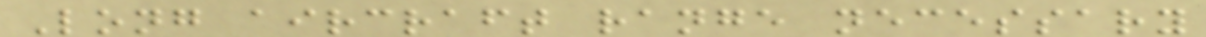Long aircraft range necessary
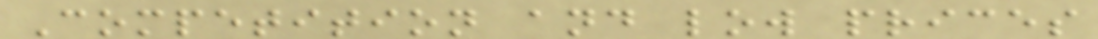Competition and low prices
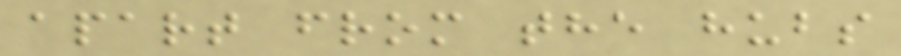apart from the hubs
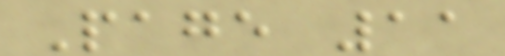Page 11
